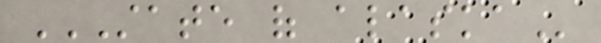STATE OF ALASKA
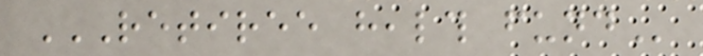RETIREE HEALTH FUND
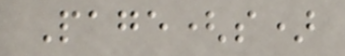Page(s)
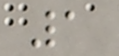1
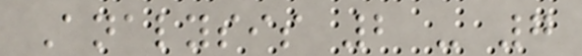Analysis 2 - 7
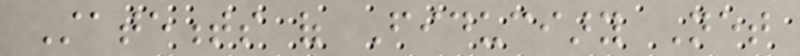Statements of Fiduciary Net
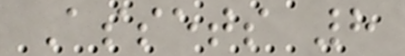Assets 8
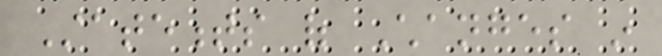Statements of Changes in
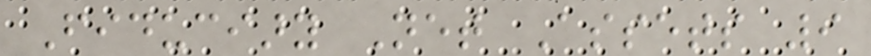Fiduciary Net Assets 9
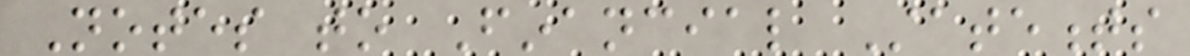Notes to Financial Statements
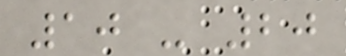10 - 20
